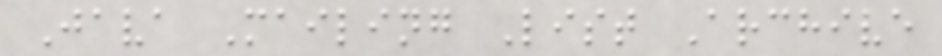Java Mailing List Archive
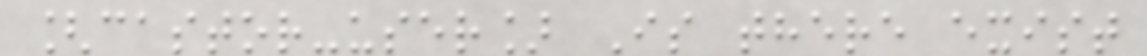[castor-user] Is there exist
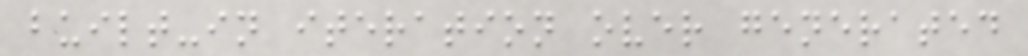built-in iteration over generated
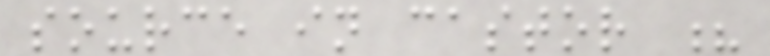source in castor ?
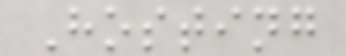Hosting
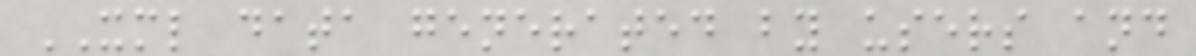XML data generated by users and
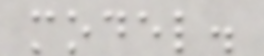model.
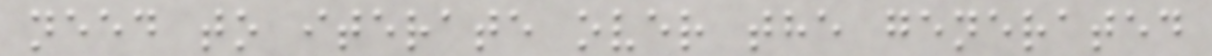need to iterate over the generated
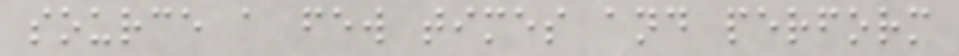source a few times and perform
